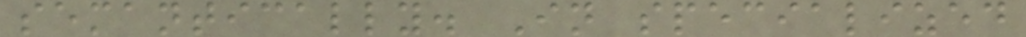semantically. In specialized
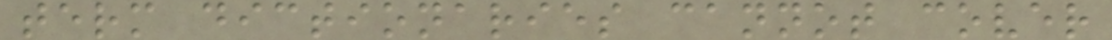term dictionaries cannot cover
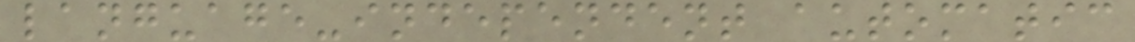language-independent automatic
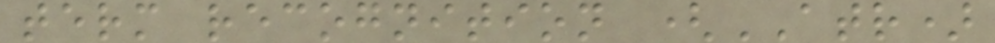term recognition (ATR)
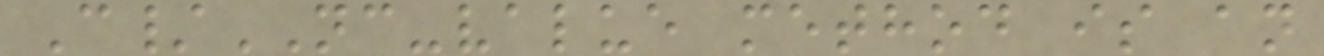C/NC-value method is an
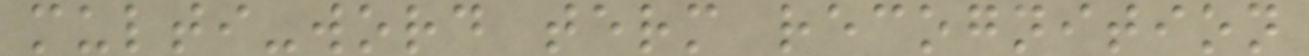multi-word term recognition
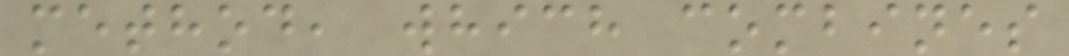method, which combines
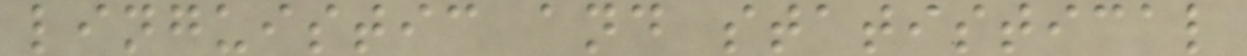linguistic and statistical
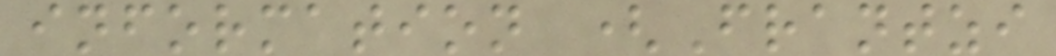information (Frantzi
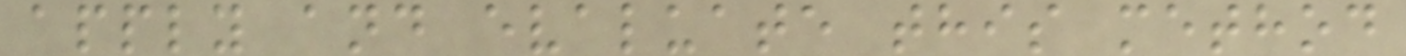apply and evaluate this method
